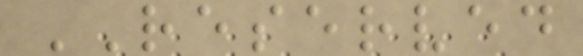RESERVED
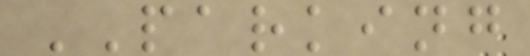PARKING
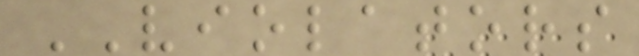VIOLATORS
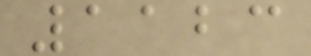1123
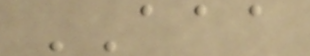AAA
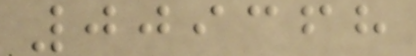009368
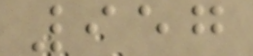957
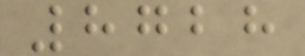8728
